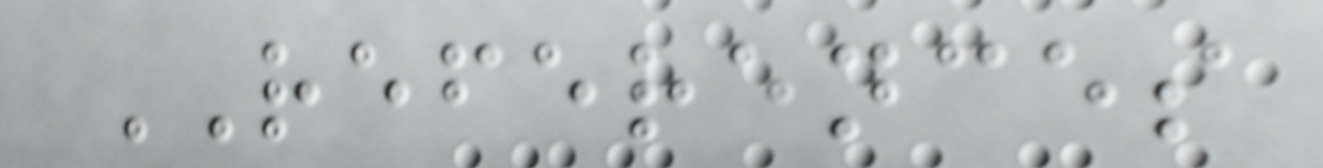REFERENCES
